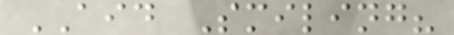AID Smiling?
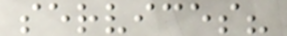services?
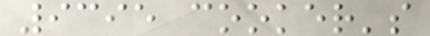9395 cooker's
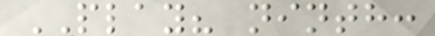PLAY? ninth:
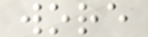wore
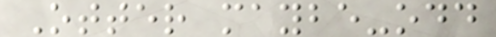Otter maybe-odd
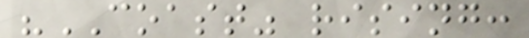"COAST" rising:
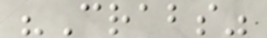"Crabs"
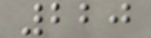220
